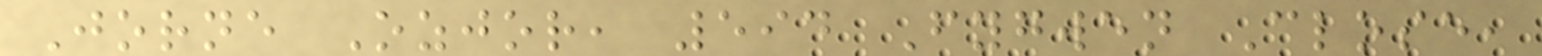Jorne Ozjor, 594 Fygwen Close,
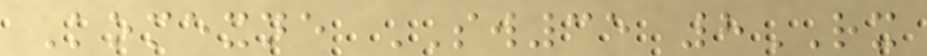Komexne SW35 8RX
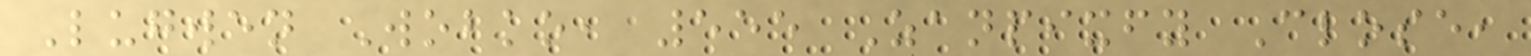Lugwen Wobko, 555 Zanpixfy Close,
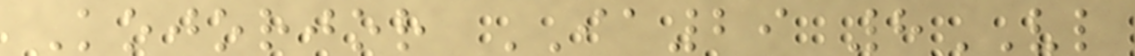Kojorjor IA29 8VL
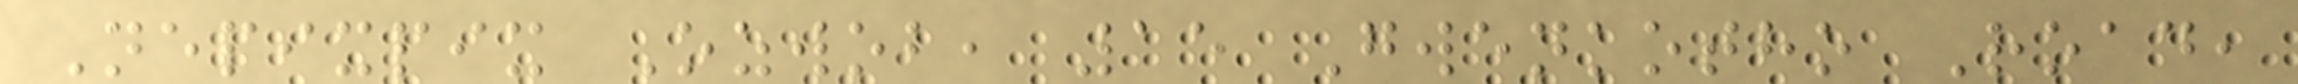Nepixpix Ozwob, 15 Gwenkotho Road,
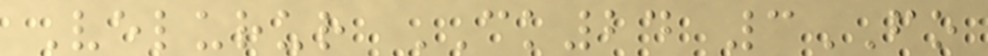Velurur CK24 3FO
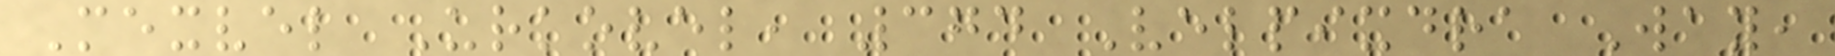Mexvel Urkovel, 374 Velpixdra Way,
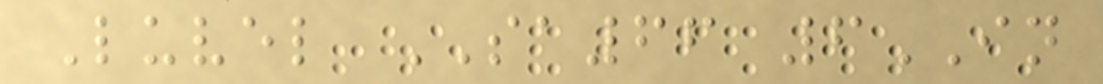Luvel SA66 6IN
